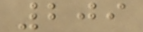209
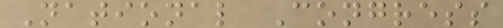National Congress
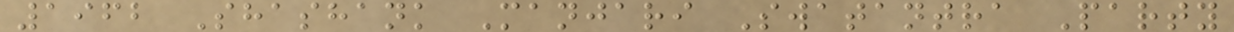1962 Shashank Manjari Swatantra Party
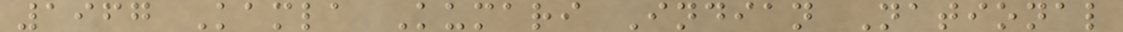1967 Kamla Kumari Indian National
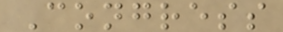Congress
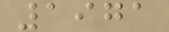1971
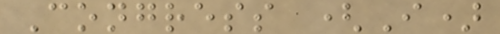Congress (I)
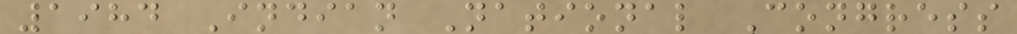1984 Indian National Congress
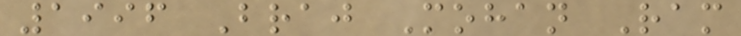1996 Braj Mohan Ram
